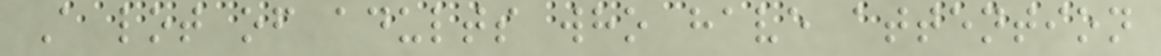A lot of adults who have attention
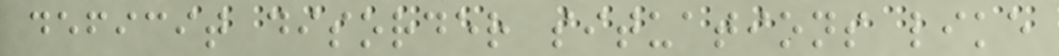deficit disorder situations like
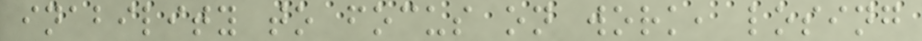inability to focus on work, losing
